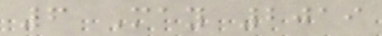6 May 2019
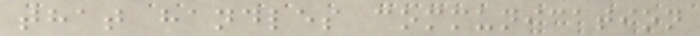that handles communication
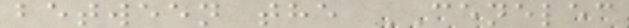between the CENELEC
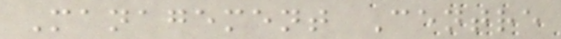Management Centre
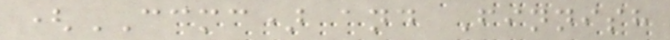(CCMC) and Finnish
